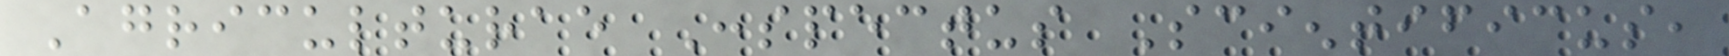Agriculturae Conspectus Scientificus,
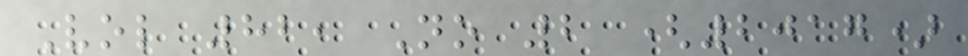Vol 82, No 2 (2017)
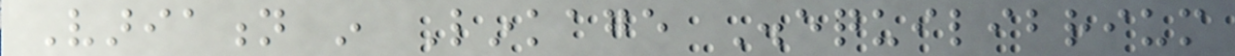Variation in Linkage Disequilibrium
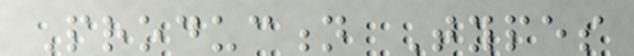Production Types
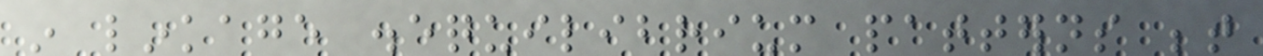in linkage disequilibrium patterns between
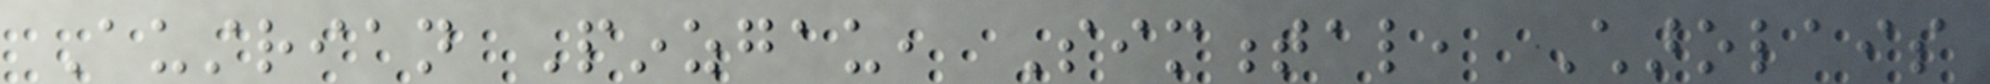Austrian Pinzgau, Simmental, Charolais
